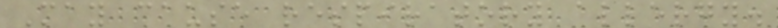May cause respiratory allergy.
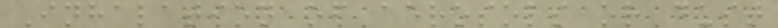Inhalation of aerosols or dust
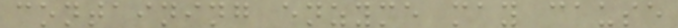containing enzyme may cause
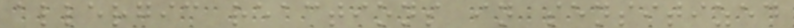allergic reactions in sensitized
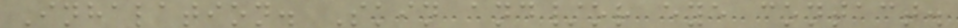Inhalation. Skin and/or eye contact.
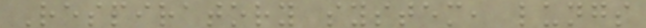Respiratory system, lungs
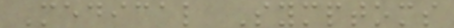Medical Symptoms
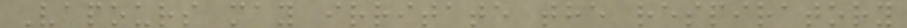Vapours may irritate the respiratory
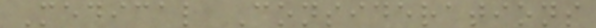Medical Considerations
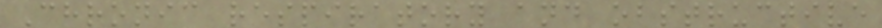Chronic respiratory and obstructive
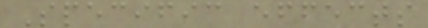Specific effects
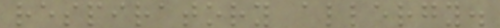respiratory allergy.
